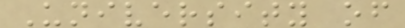University of
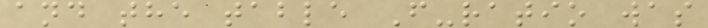and the table F-ratio was
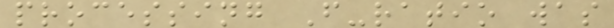processing F-ratio was
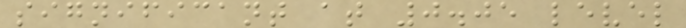significant at 0.05 level
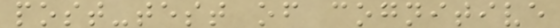post-test of cognitive
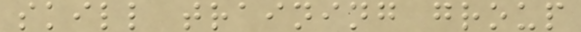skill training group
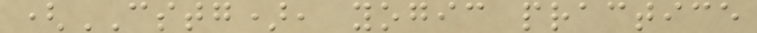(CSTG), yogic practice
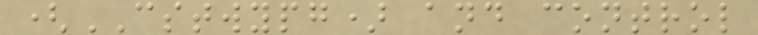(CSTWYPG) and control
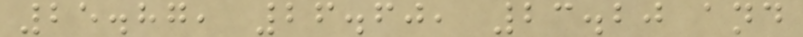25.87, 26.60, 23.20 and
